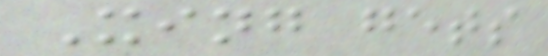Xing gets
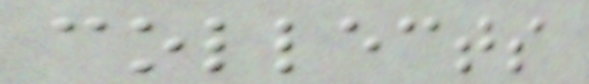collects
